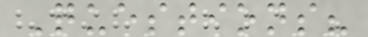Questions?
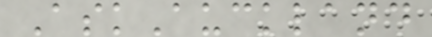AskAuckland
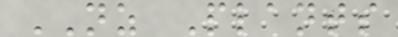NZ Plants
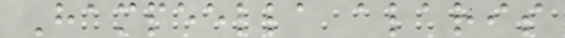Hampeella alaris
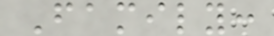Family:
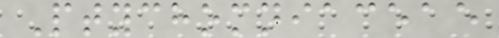Ptychomniaceae
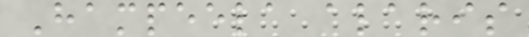Hampeela alaris
